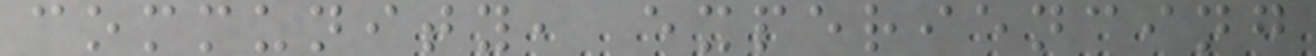community, experiencing
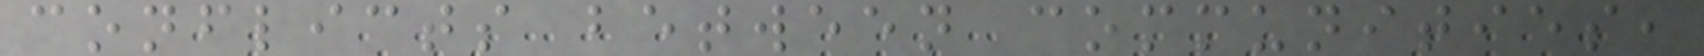conflicts between communities,
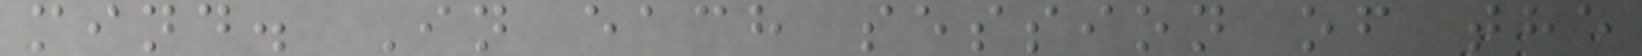mind. In each session of the
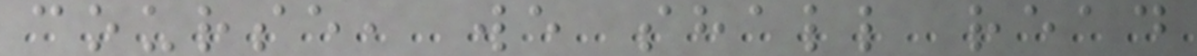course, we shall read
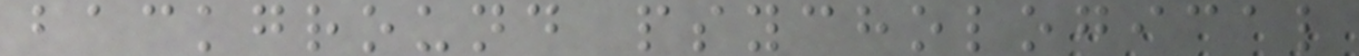background psychological
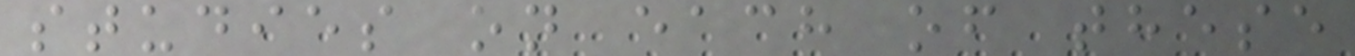studies on each of these
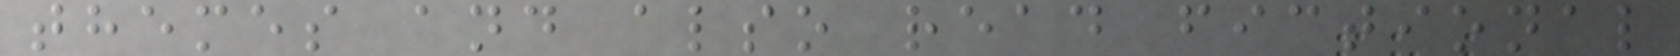themes and also read fictional
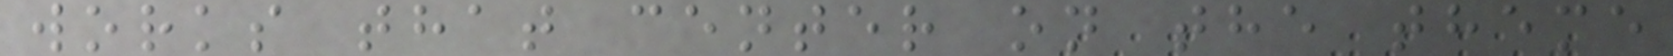works that center on the theme
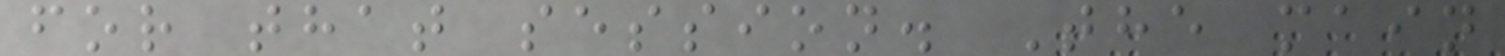for that session. The main
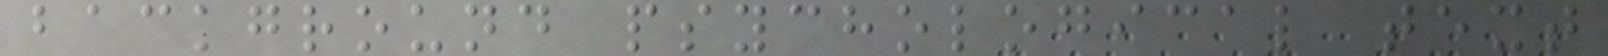background psychological text
